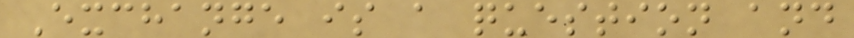Exchange is a question and
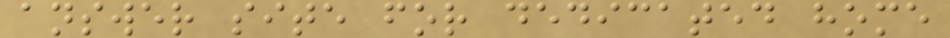answer site for dedicated home
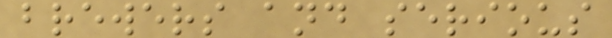brewers and serious
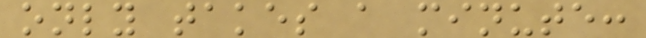only takes a minute:
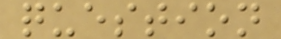question
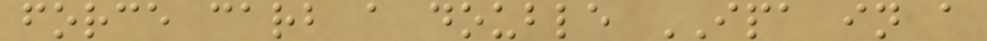force carb a double IPA in a
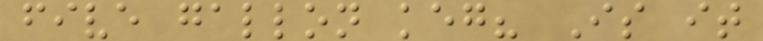five gallon keg? Is it
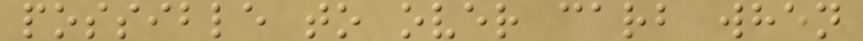possible to over carb when
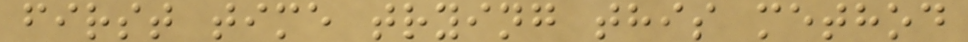first time trying this method
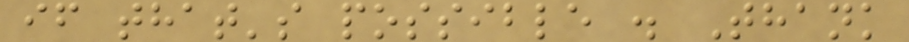if that's possible . Thank
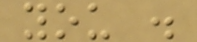you .
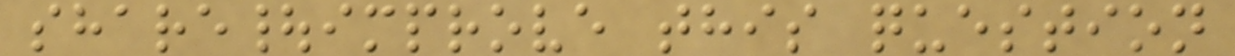share|improve this question
